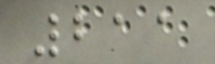211
